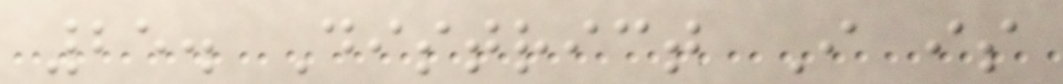25. District I is
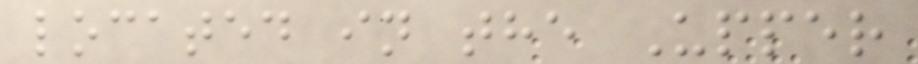located in the Upper
